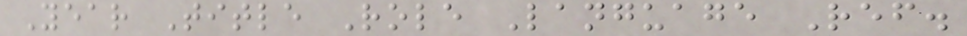Year Title Role Language Ref.
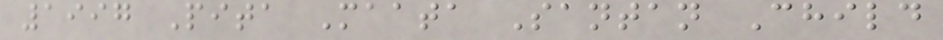1997 Pita Maata Santan Child
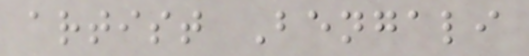artist Bengali
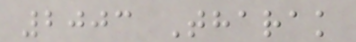2003 Tharak
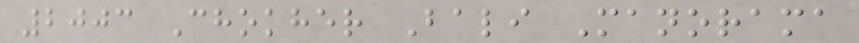2003 Chokher Bali Manorama
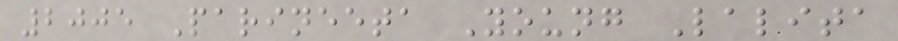2005 Parineeta Young Lalita
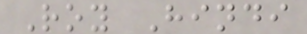Roy Hindi
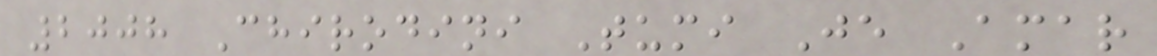2008 Chirodini Tumi Je Amar
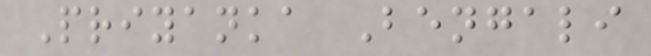Priyanka Bengali
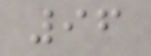96
